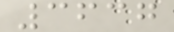3637
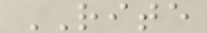RITE
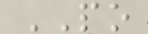PO
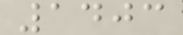1403
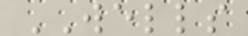WELLS
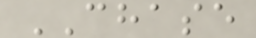CHASE
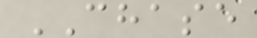CHASE
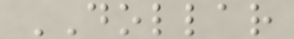DOLLAR
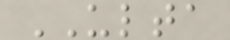ULTA
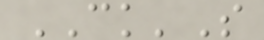CK'S
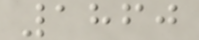1860
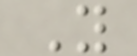Y
